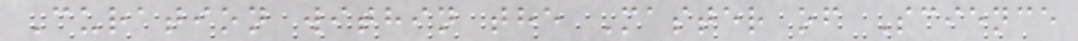Curation within the Master of Science
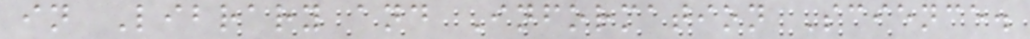in Library and Information Science.
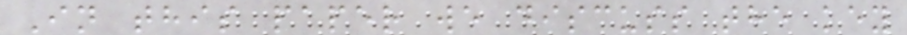In this paper we discuss the key
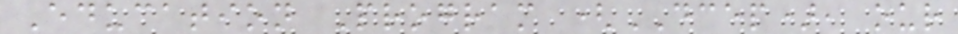Education Program (DCEP), our
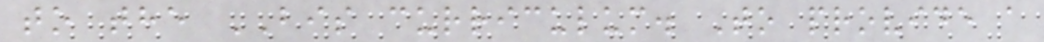to the BIS curriculum. To provide a
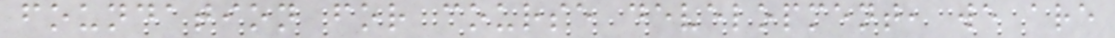foundation for course development, we are
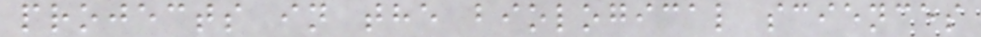projects in the biological sciences
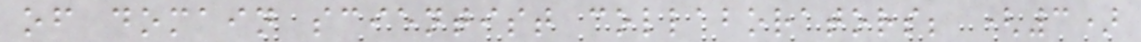of domain scientist collaborators; (3)
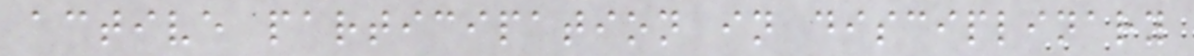active participation in disciplinary
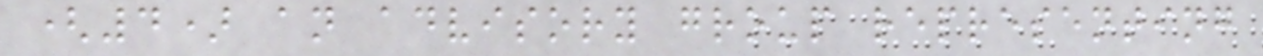(4) an advisory group representing
